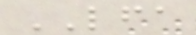LFA
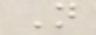N
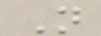N
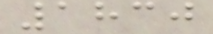1830
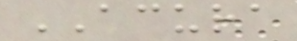ACURA
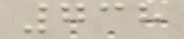738
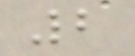2
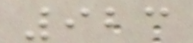923
